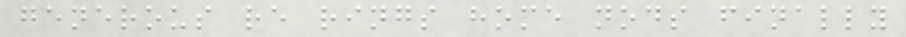generous re rings home nods finally
